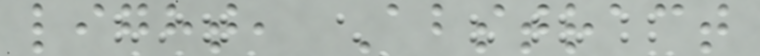light, Abstract
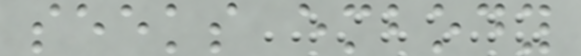seeks embody
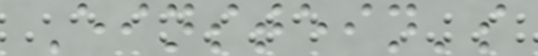Einstein's
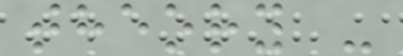theory -
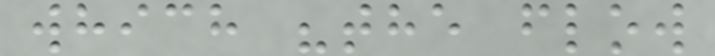which "the flow
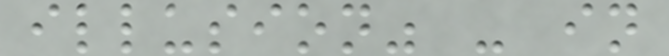illusion" - in
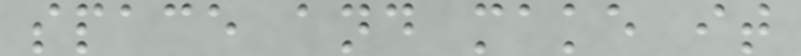space and make it
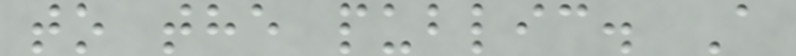to the public. A
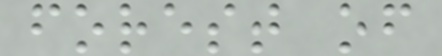forest of
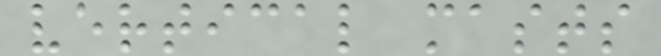vertical masts
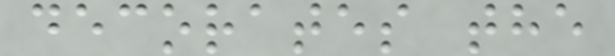decorates the
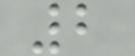2
